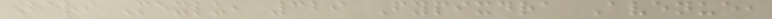Bari Mexlu, 329 Fypixdra Avenue,
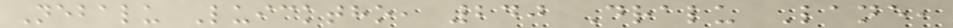Nebalu Luicktho, 240 Dralu Lane,
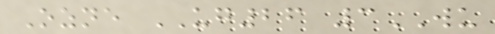Ozne UG26 3WU
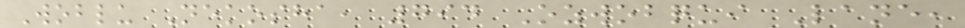Woblu Nekosha, 794 Ozwobqui Lane,
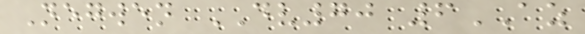Negwen DV70 6AZ
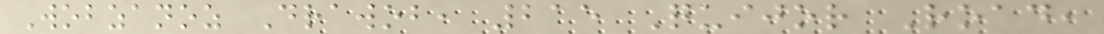Wobzanoz Drawob, 215 Quijor Road,
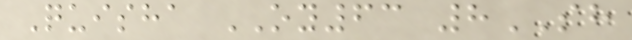Quisha OY63 8SH
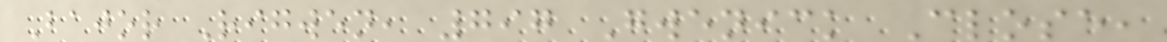Bajor Rigwen, 797 Gwenick Close,
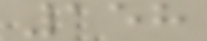158
